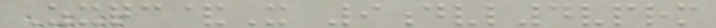Zxqc&X 9dvl4vprm
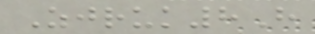Zjruk8H
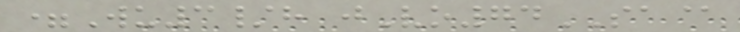=Wu3/h jVo74SA@
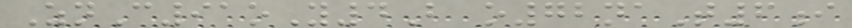ZnC91oY4B o72naT6i
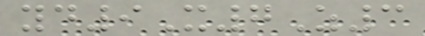yd9X7Z3
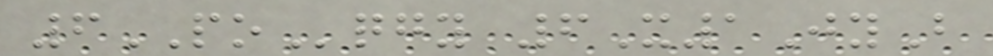6POqgy 6X1JyB
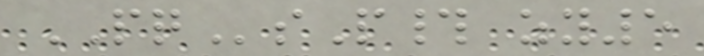PQsP# zy5
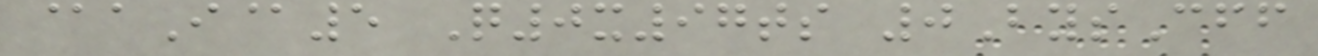@aI@5 Q0x97ts 0BysCff
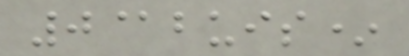0@buis*
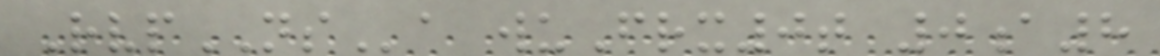RvpNSa wuFrx0t 0a8
